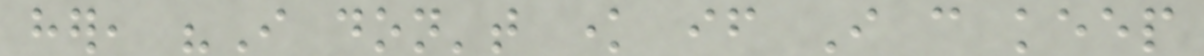her, "I don't know if I can keep
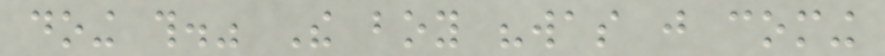doing this." The boy "was just coming
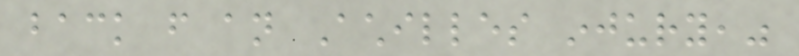back from an Achilles injury,"
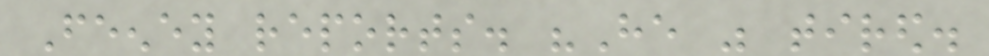Feeney reports. "He was tired.
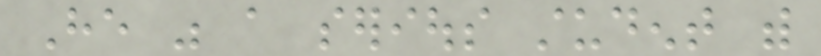He was a serious student with
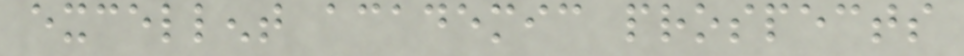excellent academic prospects
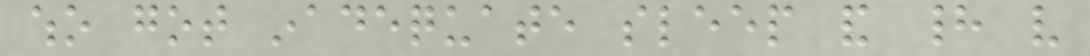who got inadequate sleep and had very
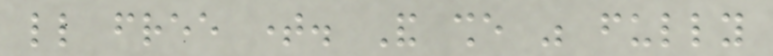little free time. And she was fully
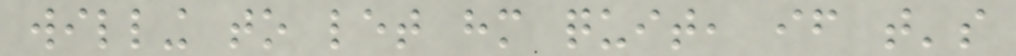willing to let him quit, if that's
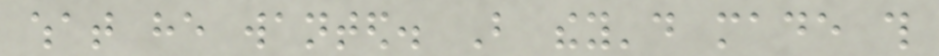what he wanted. But they'd made this
